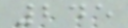245
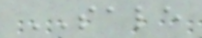SALE
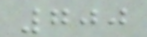700
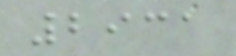2931
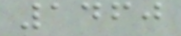1460
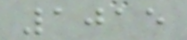1015
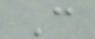C
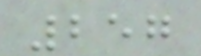257
